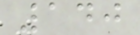140
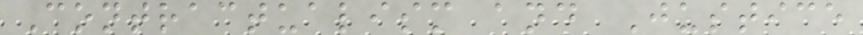Contractualism and Justice
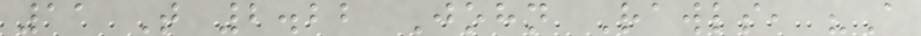11 T 2.22 John Rawls, "A
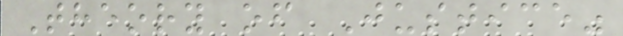Theory of Justice"
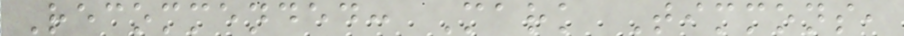Recommended: Mark Timmons,
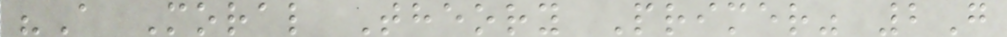"A Moral Theory Primer" 2G
